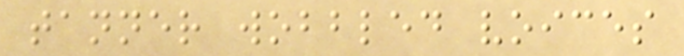tanner wobbled voices
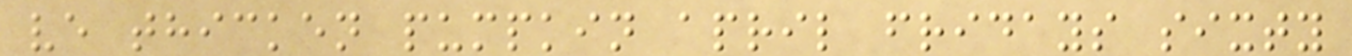ve thicken pumpkin april fridays sixty
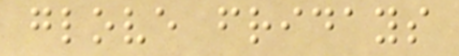glove fridays
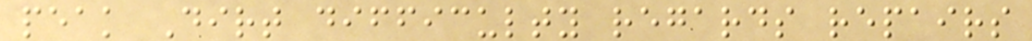peak Dirt difficulty regards repairs
